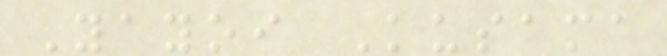Yayoi Kusama
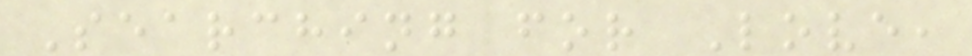Searching for Love,
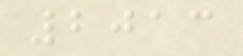2013
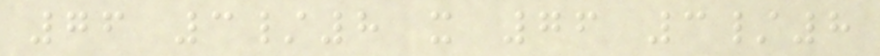76 3/8 x 76 3/8
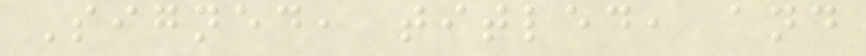Signed, titled, and
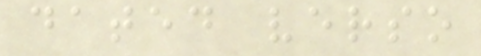dated verso
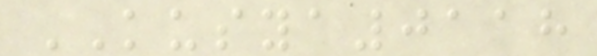KUSYA0118
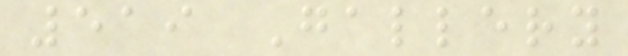519 Gallery
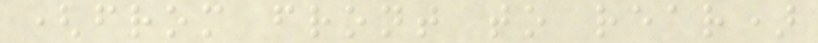(from front to rear)
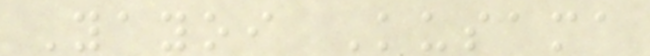Yayoi Kusama
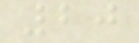20
